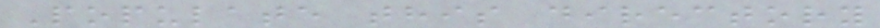Populate this directory
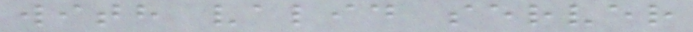with valid server
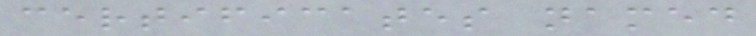certificates named
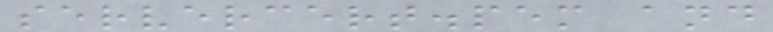servercert.pem and
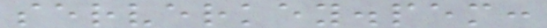serverkey.pem:
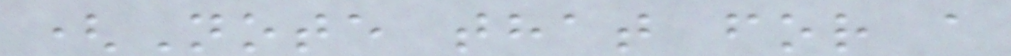(Note that for a
